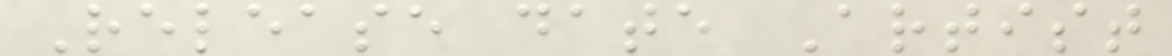Release date Artist
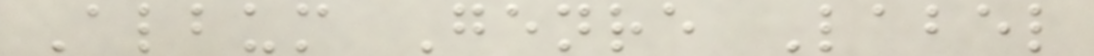Album Genre Label
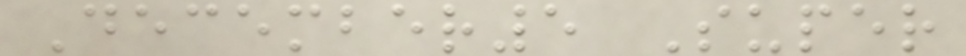December5 Super
